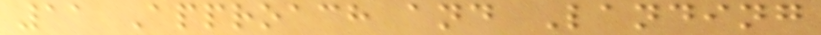11 Approach and Landing
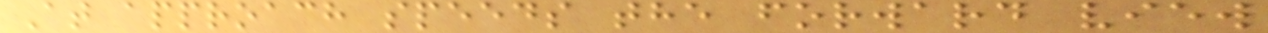At approach speeds the forward view
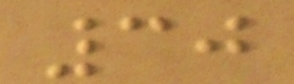30
